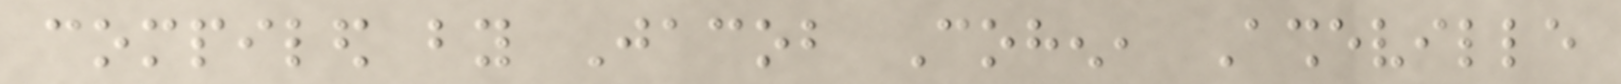compiled by Jacob Cohen, Asheville
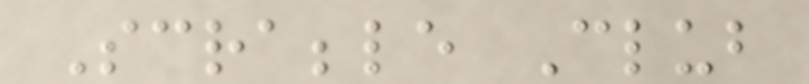Scrabble Club
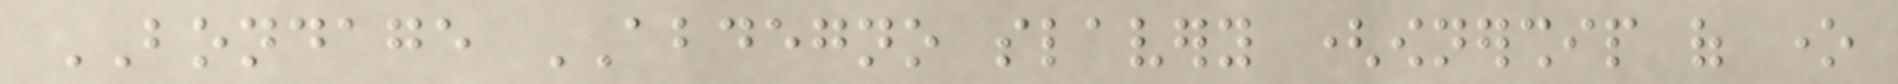BONDAGE ABDEGNO slavery (ownership of one
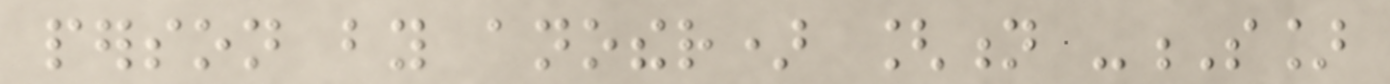person by another) [n -S]
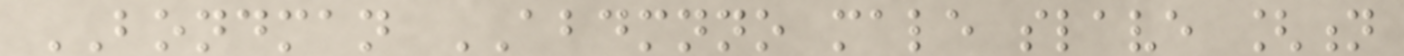BONDMAN ABDMNNO male slave [n
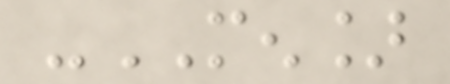-MEN]
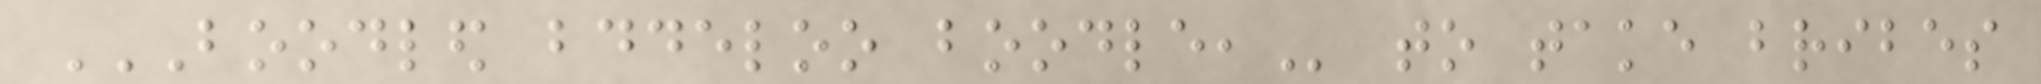BOODLED BDDELOO BOODLE, to take bribes
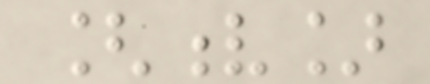[v]
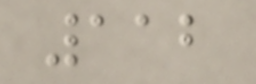112
